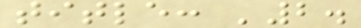title: '2.
